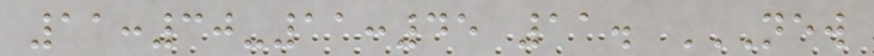11:30-11:45 11. NEW
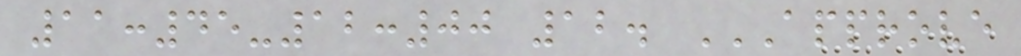11:45-12:00 12. APPROVE
